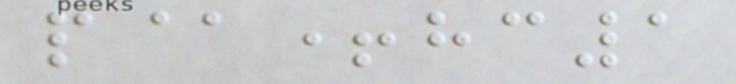p@+hc1
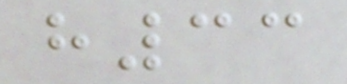h33
